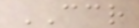CCR
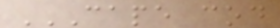CAPE COD
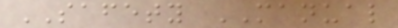SAFETY MANUAL
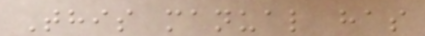This manual has
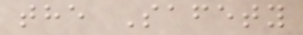the Safety
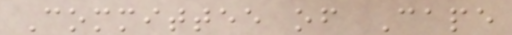Committee of Cape
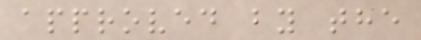approved by the
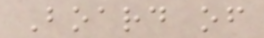Board of
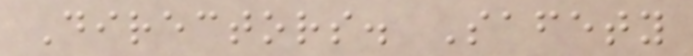Directors. Safety
